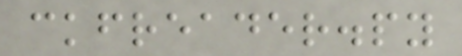ckfreader.py
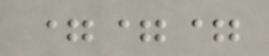===
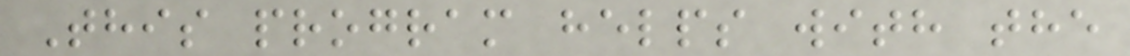This program helps with the
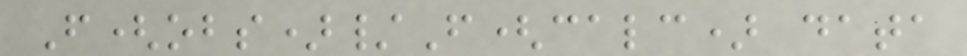F(obs)/F(calc) data
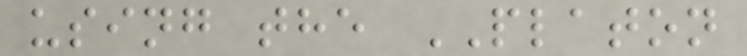using the PLATON
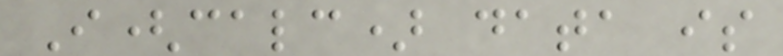I(calc) data is
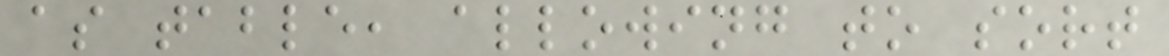as table, allowing to sort
